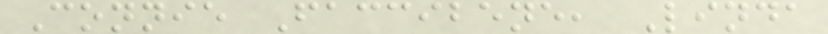Connie Faccibene, Linda
